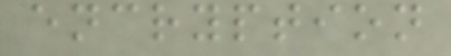encryption
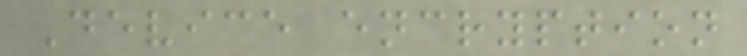Device encryption
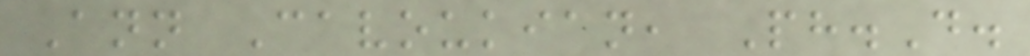Ann Cavoukian, Ph.D.
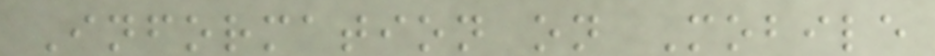Information on Mobile
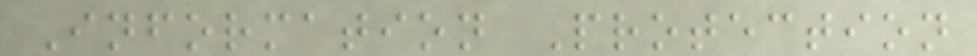Information Protection
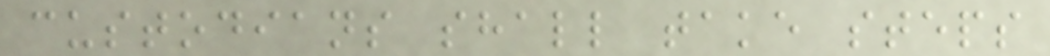custodians shall take steps
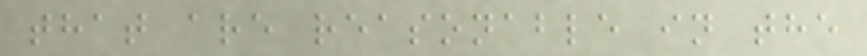that are reasonable in the
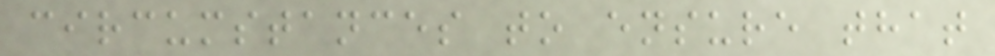circumstances to ensure that
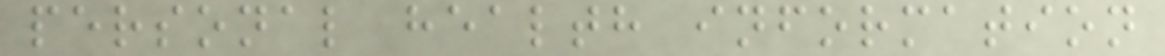personal health information
